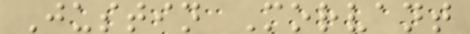Justin Morvant
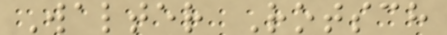Walter Rotsch
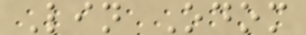Lin Odom
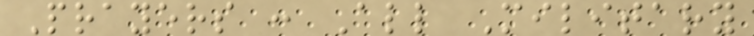Prayers : All Military
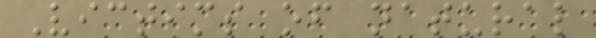Victims of natural
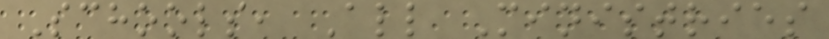Schools, All Ministries
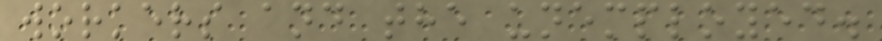workers and the unemployed.
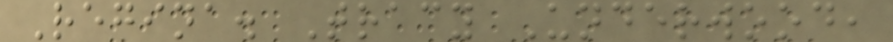Regina. Tracy Underwood,
